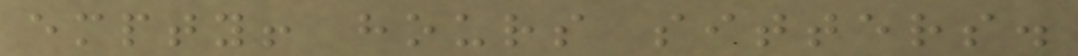empty! hours sitters.
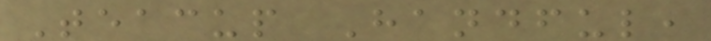Teacup Handful,
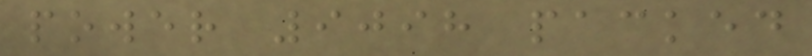power 9098 packed
